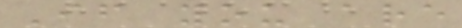If you are
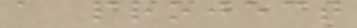a project
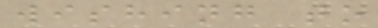wishing to
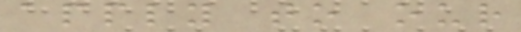apply to our
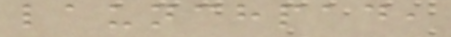launchpad,
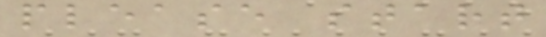please start
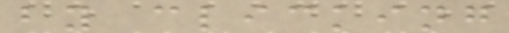by clicking
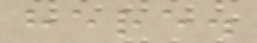here.
